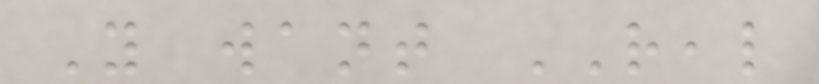You want REAL
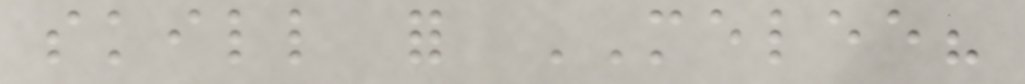skill for MELEE?
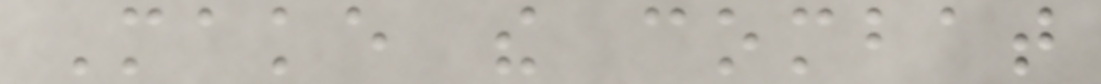Make the combat
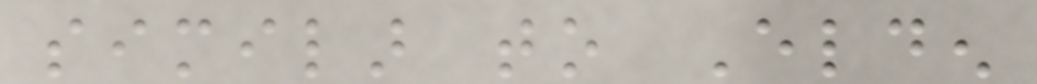similar to Elden
